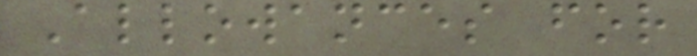Allowances for
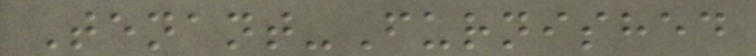Tenant-Furnished
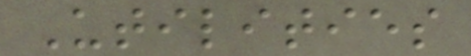Utilities
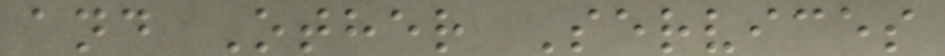and Other Services
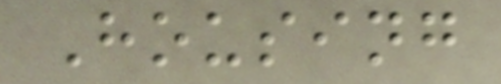Housing
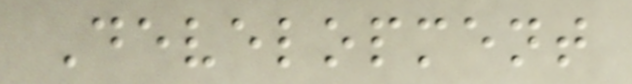Development
